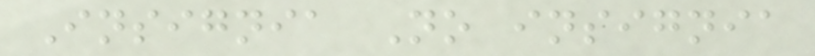Insignia No insignia
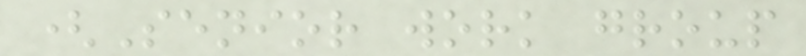(Senior work group
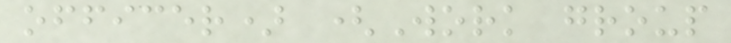officer) (Work group
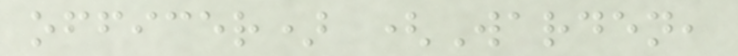officer) (Warden,
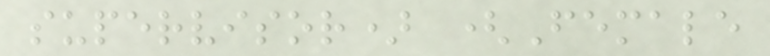supervisor) (Female
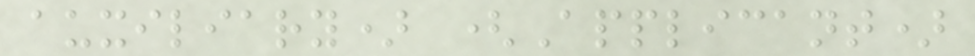auxiliary) (Applicant)
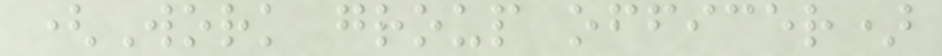(Work group officer)
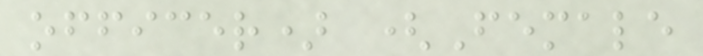officer) (Female
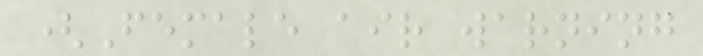(Female air warning
